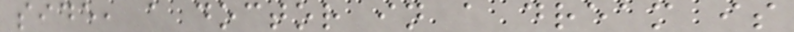side, a doctor in a dream is
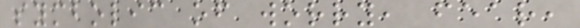symbolic of worry, fear,
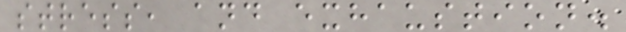stress, and exhaustion.
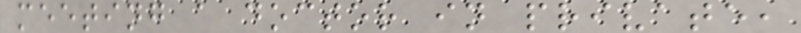meeting a doctor in private,
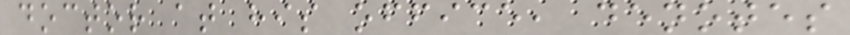doctor at his office, denotes
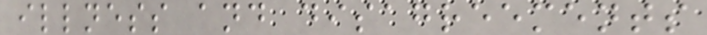illness and disagreements
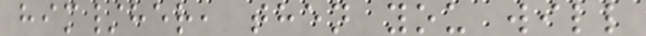him/her, then you will
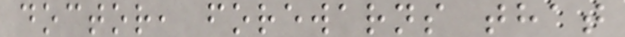doctor, forewarns that
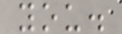you.
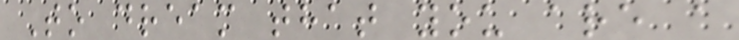To dream that you are a
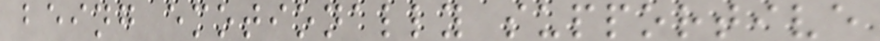being emotionally supportive
